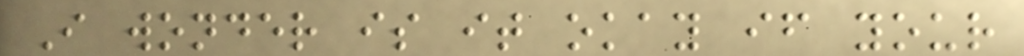I wonder is it okay if your
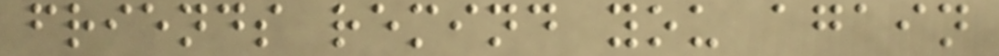friends remind you again
